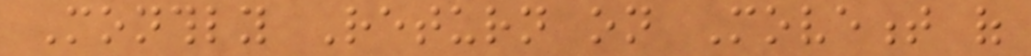Monthly Return on Movement of
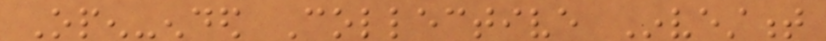Open-ended Collective Investment
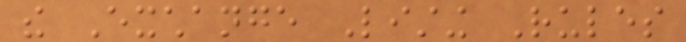the Exchange Listing Rules
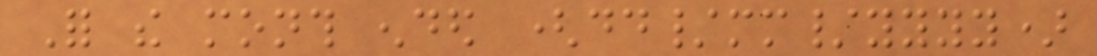For the month ended (dd/mm/yyyy)
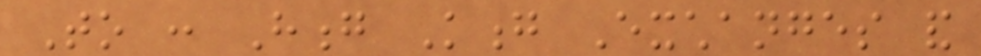To : Hong Kong Exchanges and
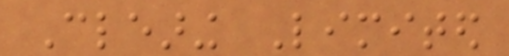Clearing Limited
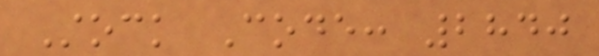Stock Code: 2840
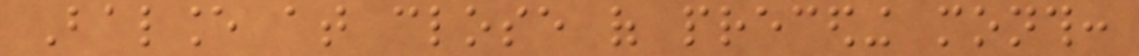Balance at close of preceding month:
